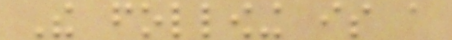The following is a
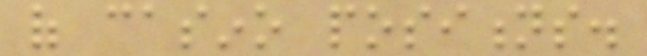of casino positions.
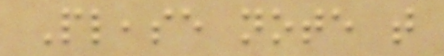Please note that
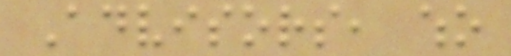Advisors, who
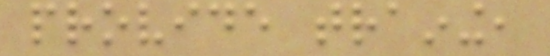provide training,
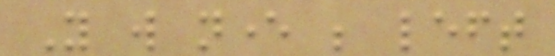You will never be left
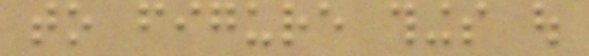to figure things out
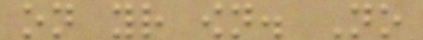on your own. No
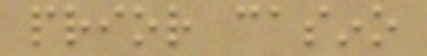prior casino
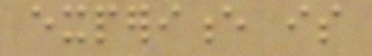experience is
